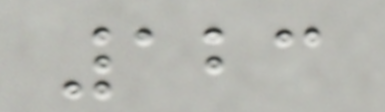123
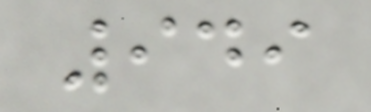949
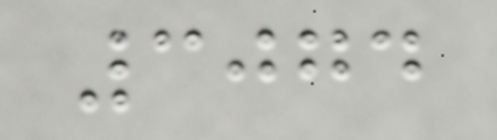3074
